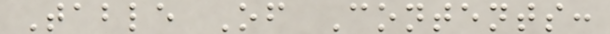Table Of Contents:
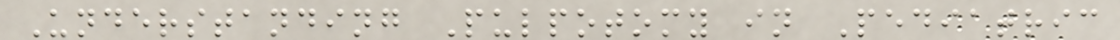Understanding Pulpotomy in Pediatric
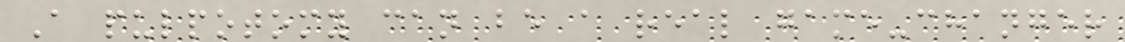A pulpotomy can be a real game-changer
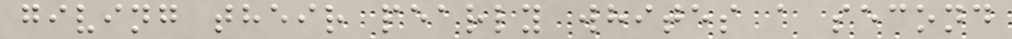giving their pearly whites a second
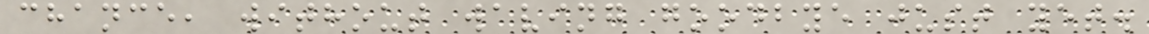chance, without waving goodbye just yet.
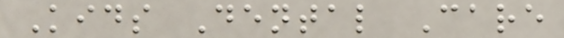Kids Dental Care
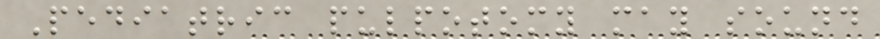Pediatric pulpotomy may sound
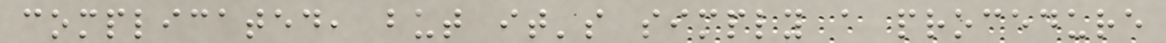complicated, but it's simply a procedure
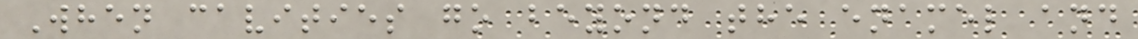When cavities go beyond the enamel and
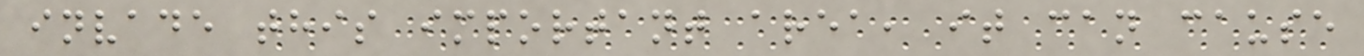invade this important area, it can cause
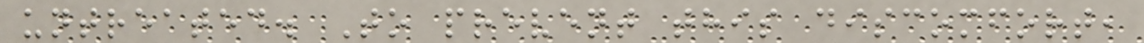untreated. To prevent this discomfort,
